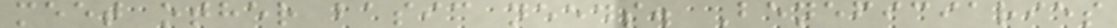meet other basic needs. Beneficiaries
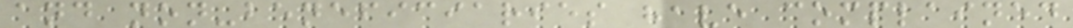and non-beneficiaries have complained
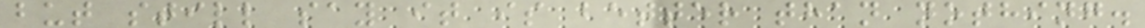but still say it is better than nothing.
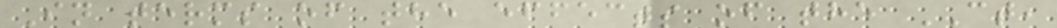In terms of the effects of the CT,
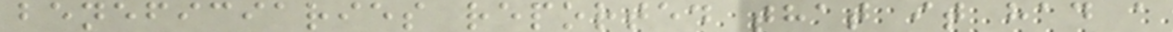beneficiaries reported that it had a
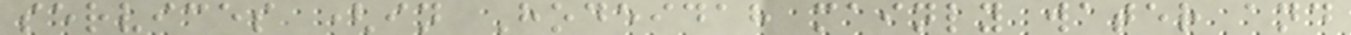services (in Hodeidah mainly water and
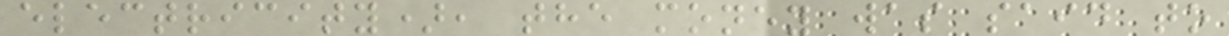electricity), the money was said to
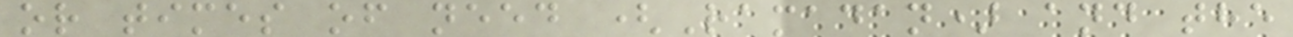or times of need (Ramadan) and the
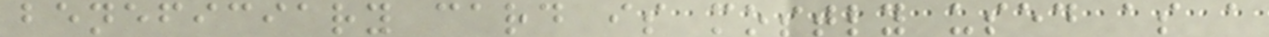beneficiary card is mostly used as a
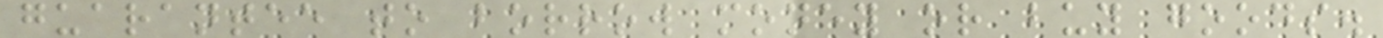guarantee to borrow money or buy goods.
